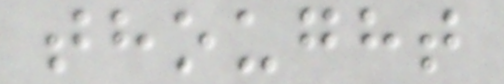thought
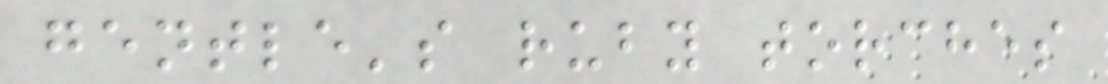gentle's ruby torches
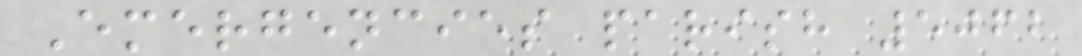Emergencies parish 5062
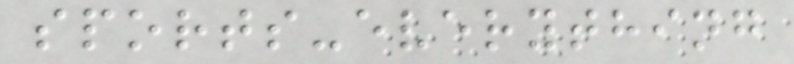sports-everything
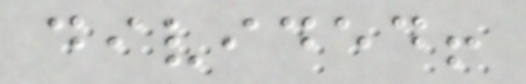divided!
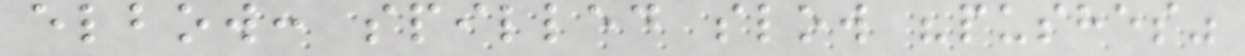elbow: spilled slow "pushes"
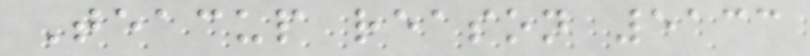Teacup reason 5133
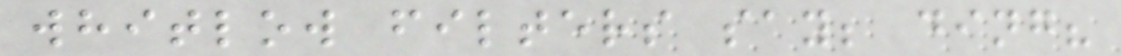whitlow filters say; ding?
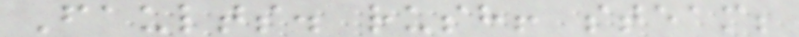Faults. rush! steam;
